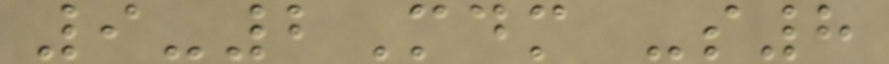9-2Mdm -s8
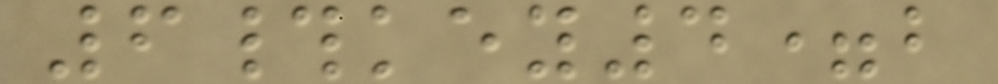6#key4=b
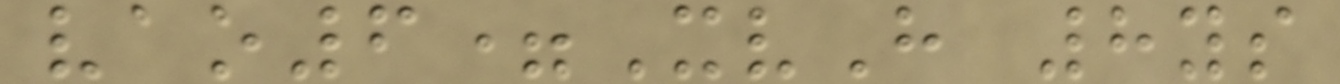vao6=XvH 8ys
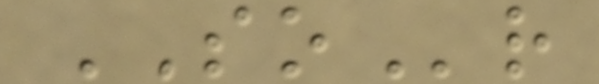SOr
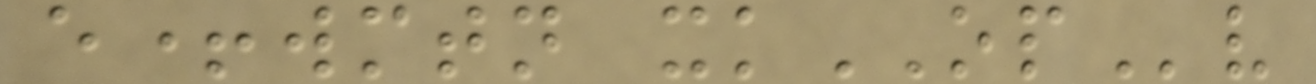e+wmtn xkOPv
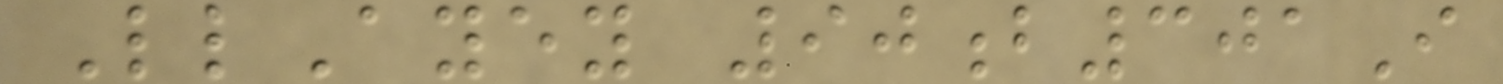LlAyey 90b301I
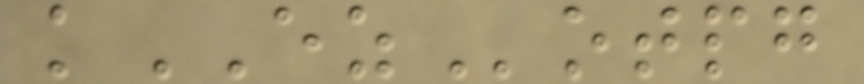kEZotpg
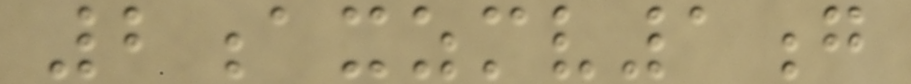2axzmv1g
